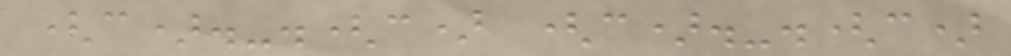(c).-.(c) (c).-.(c)
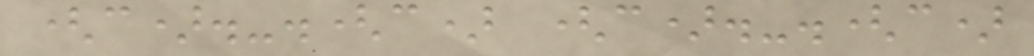(c).-.(c) (c).-.(c)
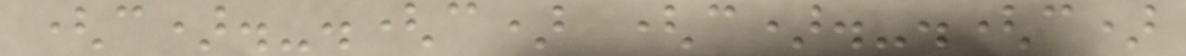(c).-.(c) (c).-.(c)
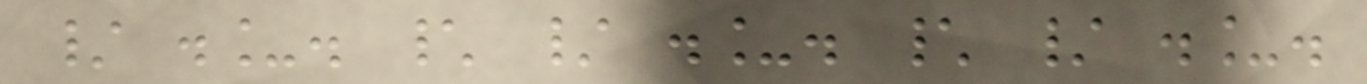/ ._. \ / ._. \ / ._.
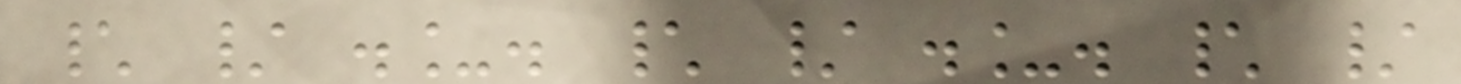\ / ._. \ / ._. \ /
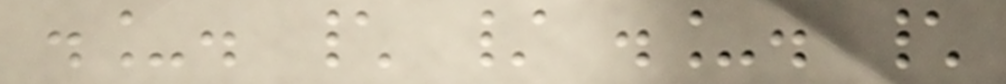._. \ / ._. \
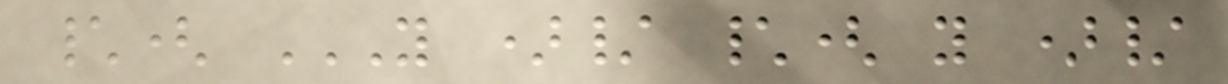\( Y )/ \( Y )/
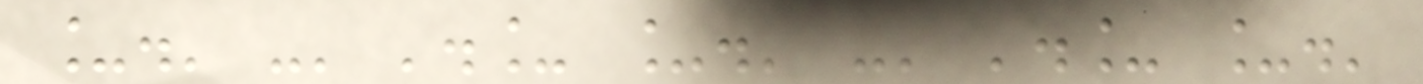_.' -' '._ _.' -' '._ _.'
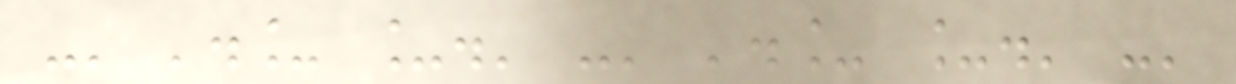-' '._ _.' -' '._ _.' -'
